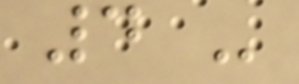4 -
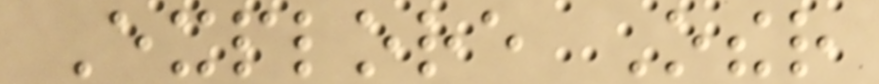Explore Other
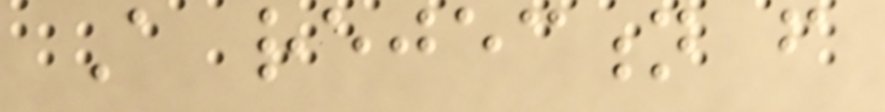A rejection from
